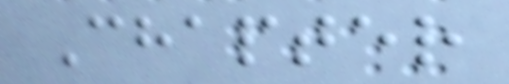Chapter
